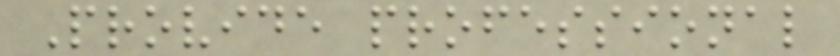Provide professional
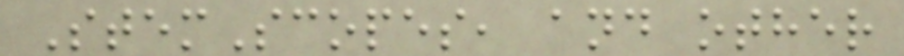StemScopes, and other
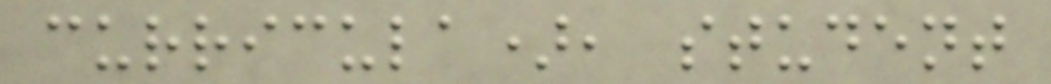curricula), student
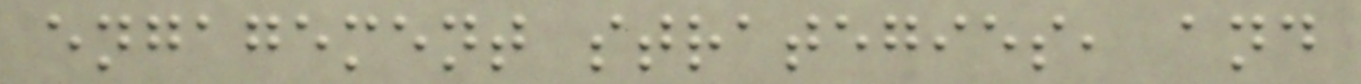engagement strategies, and
